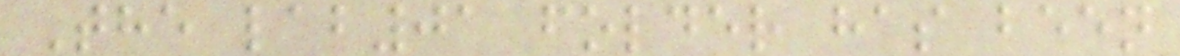The lab01 folder has been
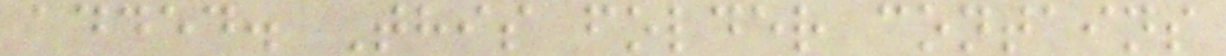added. This folder contains
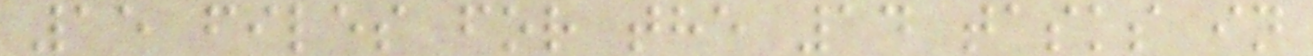15 files for the 14 tasks in
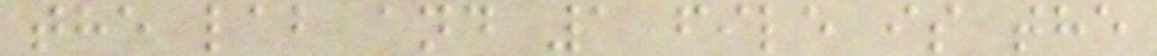the lab and 1 file is the
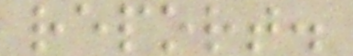report.
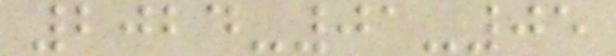2024-01-05
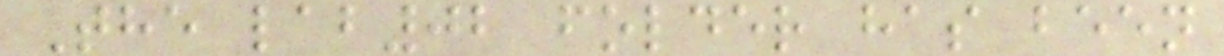The lab02 folder has been
